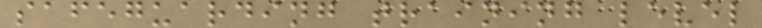safeguarding training level
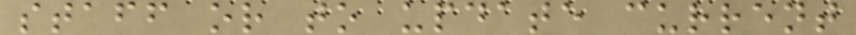staff or to update current
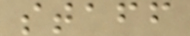staff
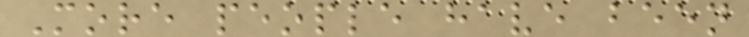More people have been
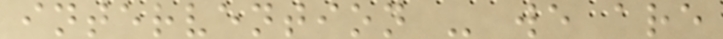intervention - we are
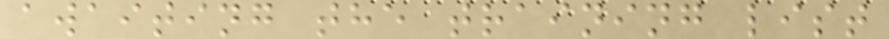awaiting the training list
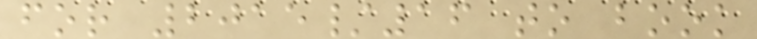for 2015/16 to book
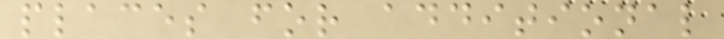places for additional
